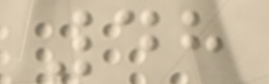48
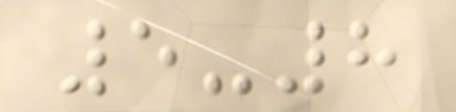5-8
